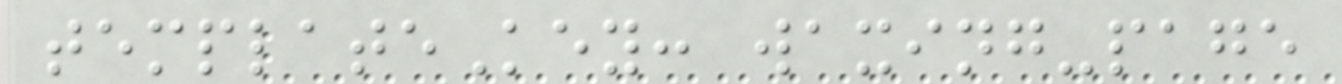templateKey: waxing-page
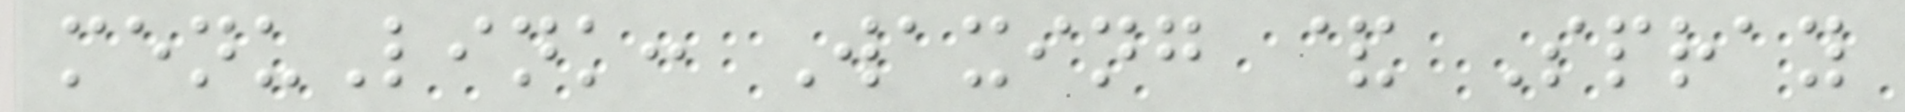menuLink: Waxing & Spray
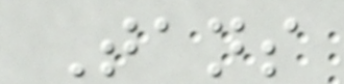Tans
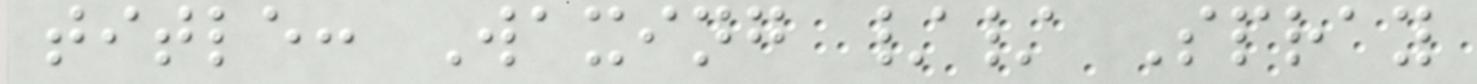title: Waxing // Spray
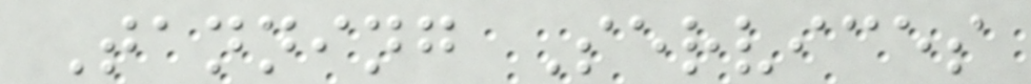Tanning Services
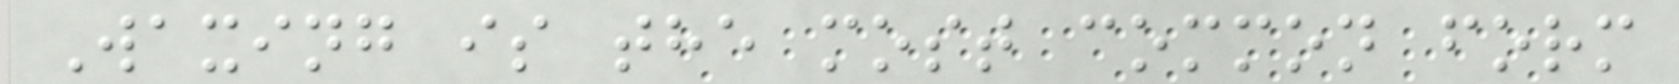Waxing is the most common form
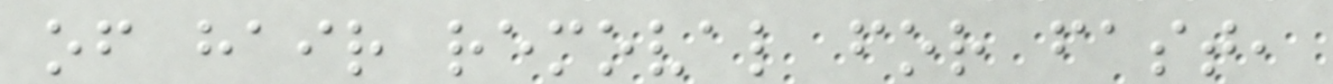of hair removal for fast,
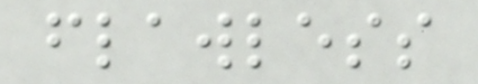flawless
